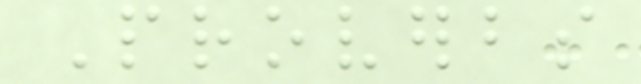Proverbs
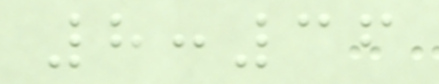8:36
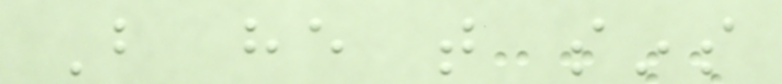But he that sins
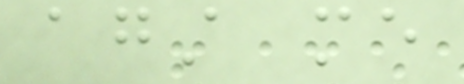against me
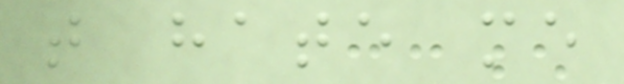that hate me
